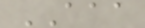AAA
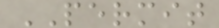PERMIT
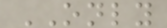ONLY
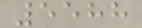5588
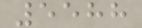5588
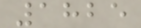1825
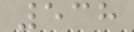538
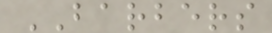BARBERS
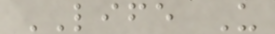LIFE U
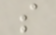s
